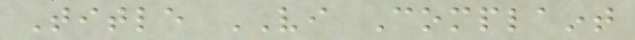Title VI Complaint
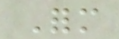Form
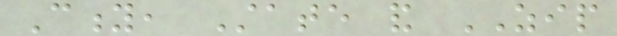City, State and ZIP
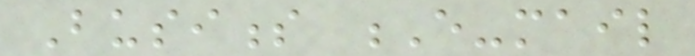Business E-mail
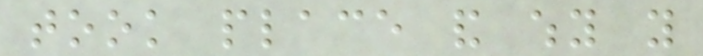took place and why you
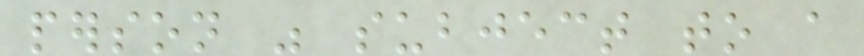person was subject to a
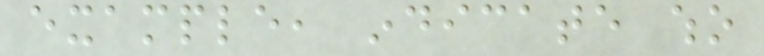example, indicate who
